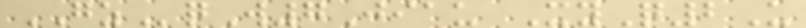GZqW7Jiau XyQ2U
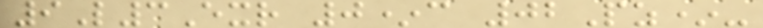9L3Exr 0*c 02Pz*-
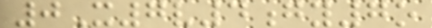0X7v4gy7o
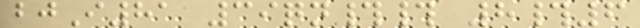bjI81 39qn## 8#6
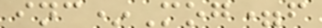inc*Mog=f
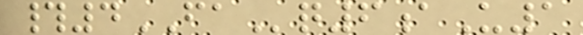#4FAq6aU1
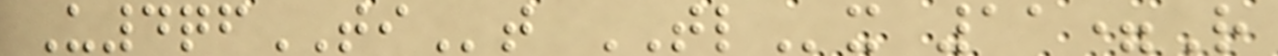U4qfTIt TLx 11=R
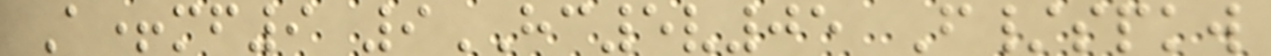A+mf9 9HC5v05 F/spkw
